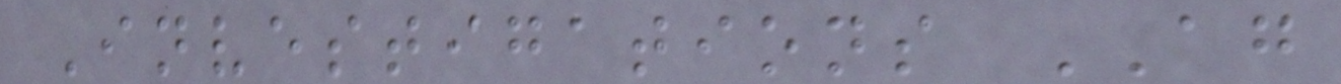Investigations AG
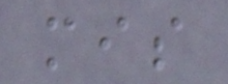mis
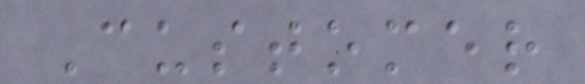Customer
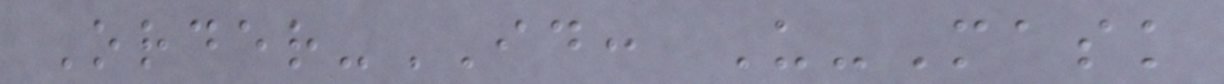Order-ID: U-Mask
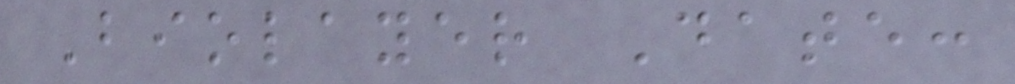Biolayer Date:
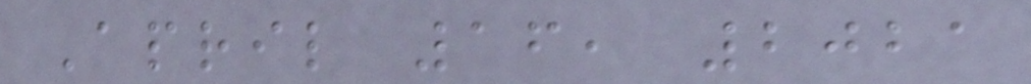April 16, 2021
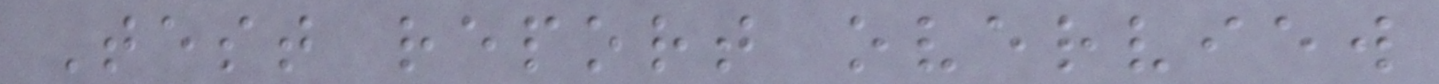Test report overview
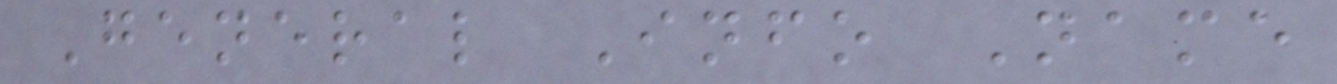General Info Name
